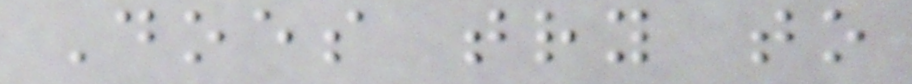Does try to
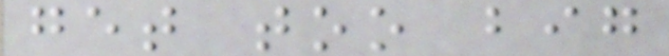get too big
